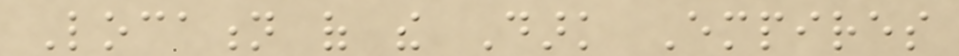Location of the Dark Empires
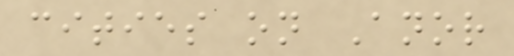cities on Anor
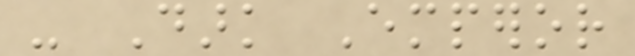- Dark Emperor
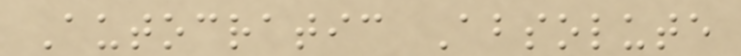Autocratic Absolute
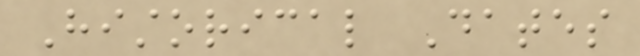Historical Dates
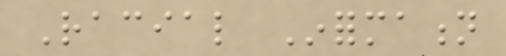Racial Information
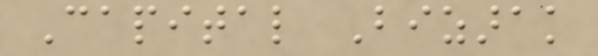Capital Bizarak
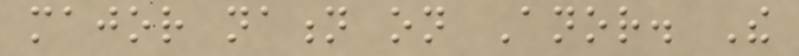major nation on Anor. The
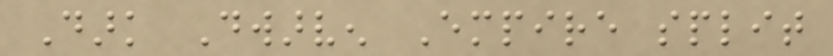Dark Dwarven Empire split
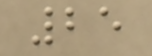25
